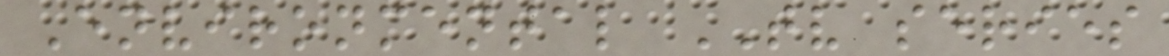Environmental TV series
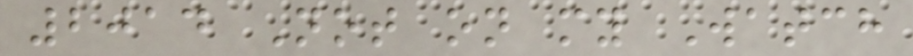2014 Not on my Watch
